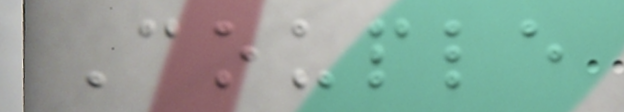Couple
